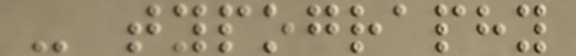- typography
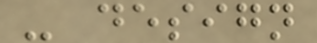- design
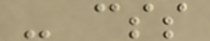- css
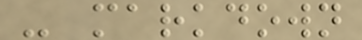- markdown
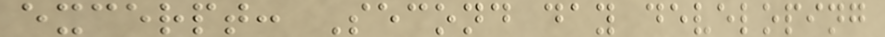excerpt: Second day developing
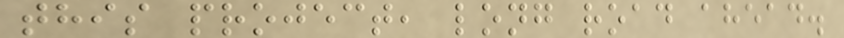this project, long road ahead.
